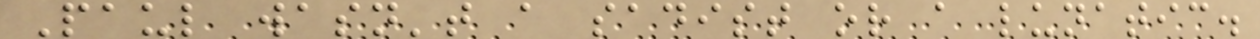Paul wasn't a sadist or a lunatic.
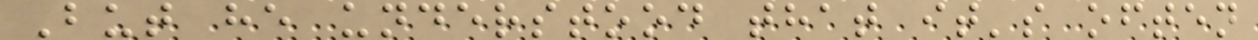But he understood that it's often
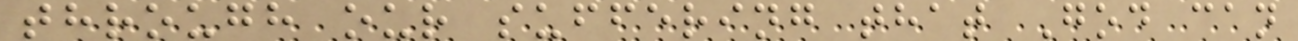through our suffering that God can
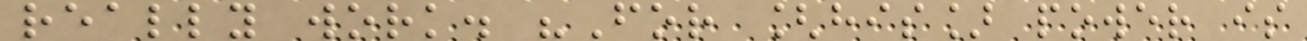really work. "For [his] power is
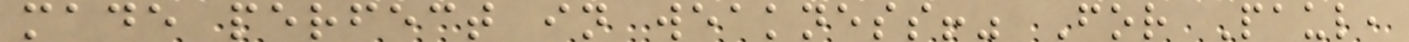made perfect in weakness!" For Paul,
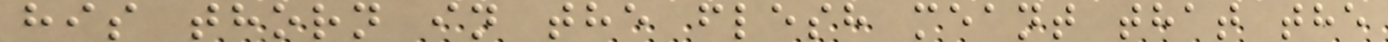his thorn in the flesh meant that the
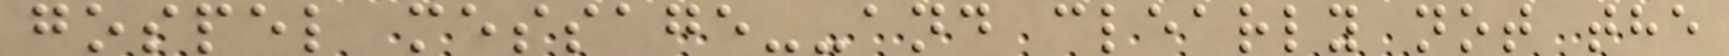gospel message--and clearly not the
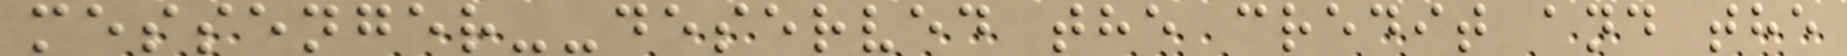messenger--deserved the credit and the
